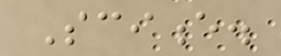Science.
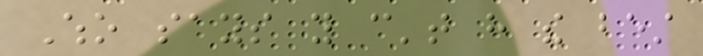Who says you can't have the best
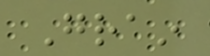Grain
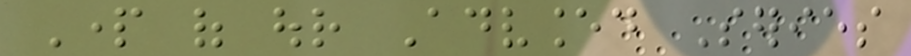Part of our Advanced Series
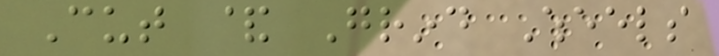Cut & Grind Wheels
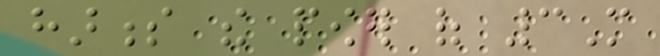harness the power of 3M
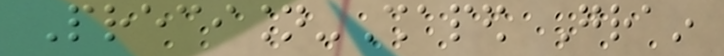Precision-Shaped Grain
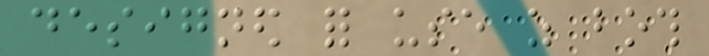designed for use as both
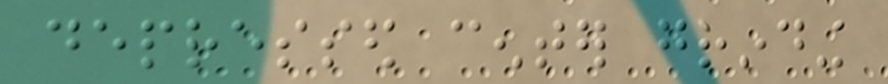depressed center grinding
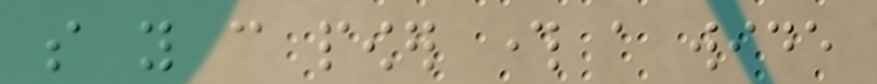so you can power through a wide
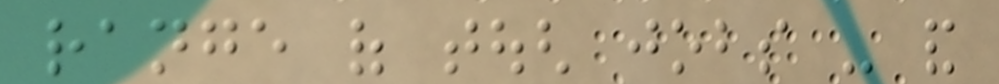range of tough jobs - and
